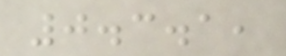0.3.1,
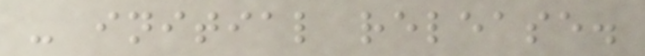- initial release.
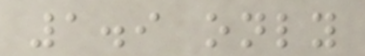1.9 only
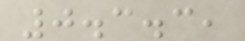0.3.3,
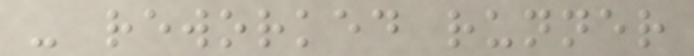- reworked runner
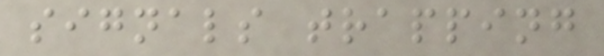signals trapping
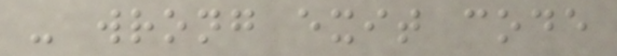- wrong exit code
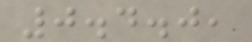0.4.0,
